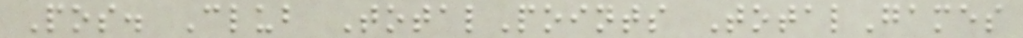Pos. Club TotalPoints TotalGames
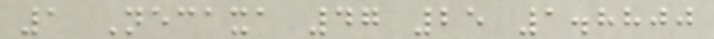1 Necaxa 47 25 1.8800
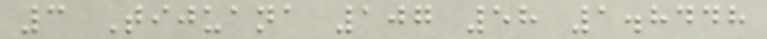3 Tijuana 107 58 1.8448
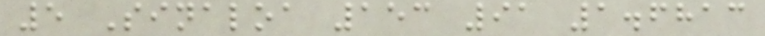5 Sinaloa 153 91 1.6813
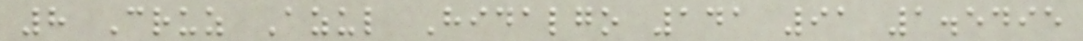8 Cruz Azul Hidalgo 141 91 1.5495
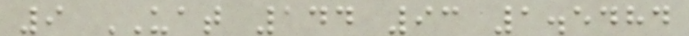9 UAT 144 93 1.5484
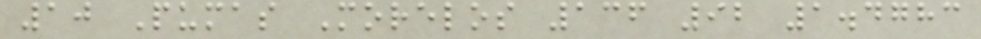10 Pumas Morelos 136 92 1.4783
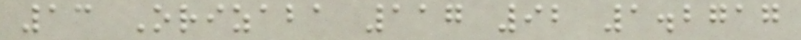13 Orizaba 117 92 1.2717
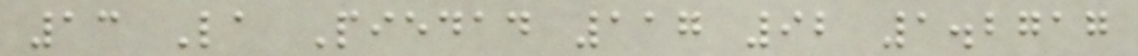13 La Piedad 117 92 1.2717
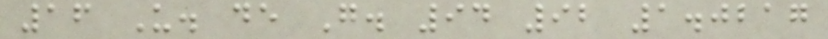16 U. de G. 94 92 1.0217
